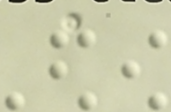a
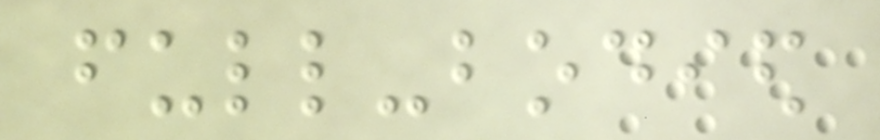full-bodied
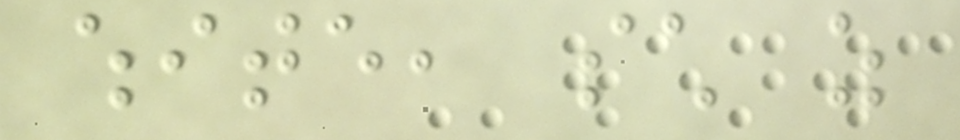white, such as
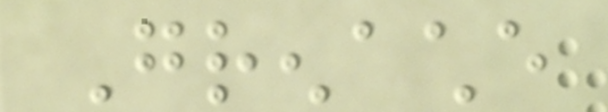Grenache
